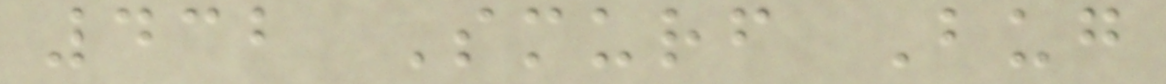432 Smurf Bug
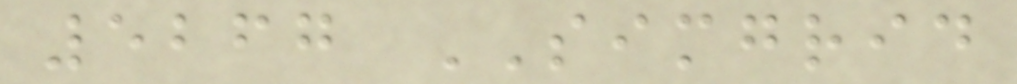5267 SIMGRID
